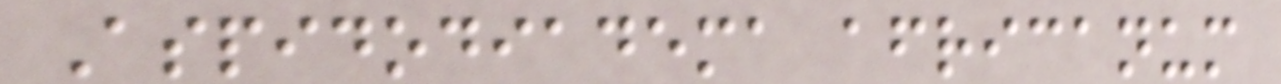Aspidodiadema africanum
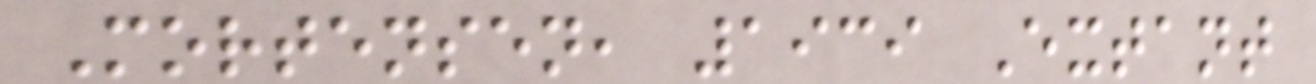Mortensen, 1939 Extant
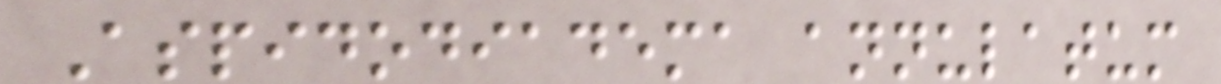Aspidodiadema annulatum
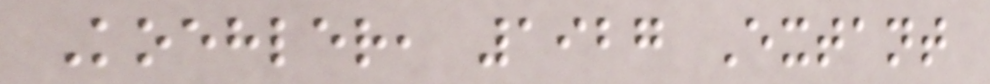Koehler, 1927 Extant
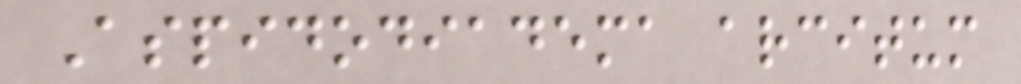Aspidodiadema arcitum
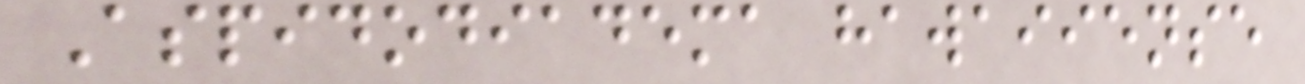Aspidodiadema hawaiiense
